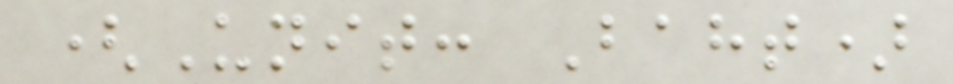(Unit: Baht)
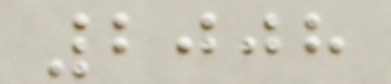2008
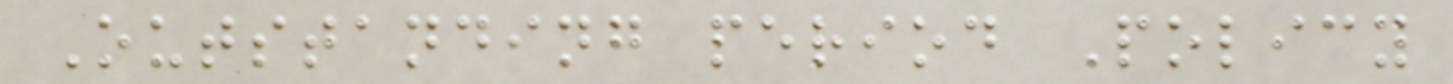Outstanding period Policy
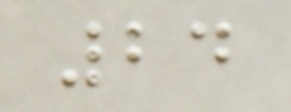24
